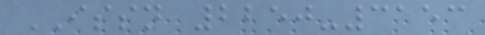ISSN 2250-3153
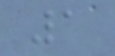1
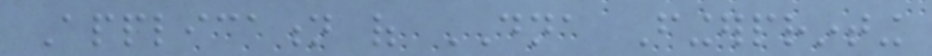Application of DNA Fingerprinting
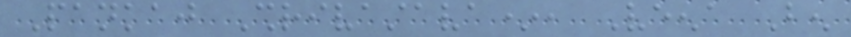Pankaj Shrivastava*, Veena Ben
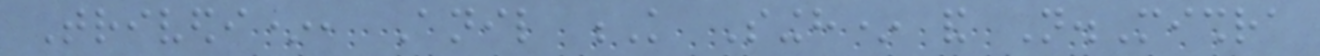Trivedi*, Anil K Singh* and N.Mishra
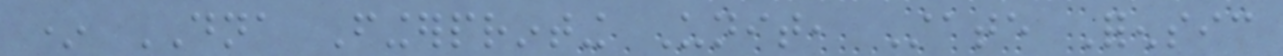* DNA Fingerprinting Unit, State Forensic
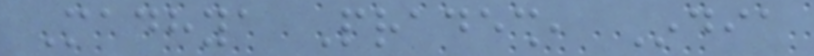Madhya Pradesh, India
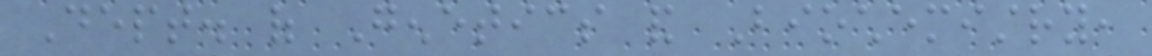Dept. of Genetics and Biochemistry,
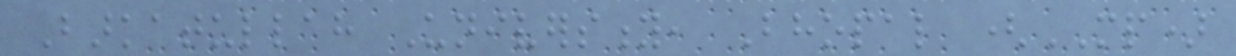Barkatullah University, Bhopal (MP)
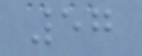57
